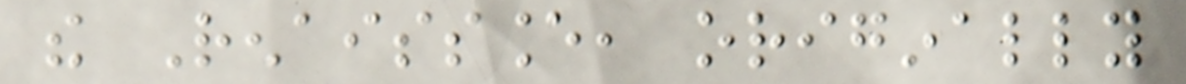the Renaissance, originally
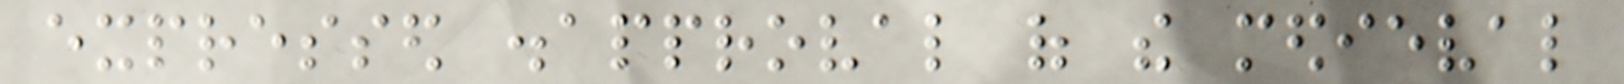expressed disapproval of the medieval
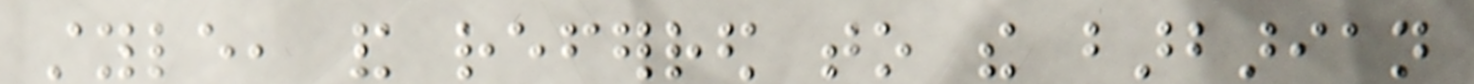style, and referred to the barbarian
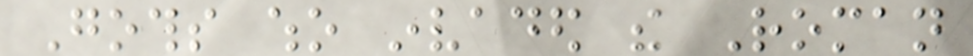Goths who invaded the Roman
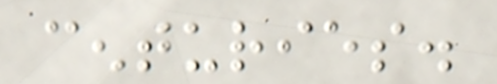centuries.
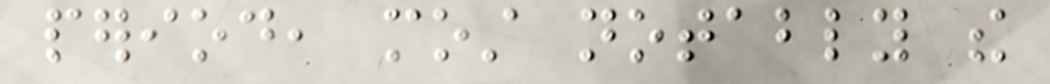period, most notably the
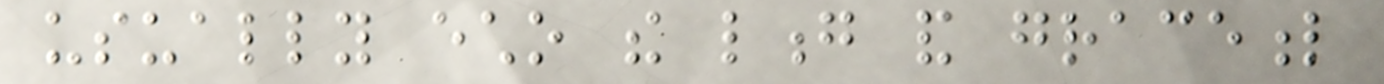usually echo the long and graceful
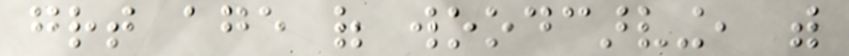great age of woodcarving, with
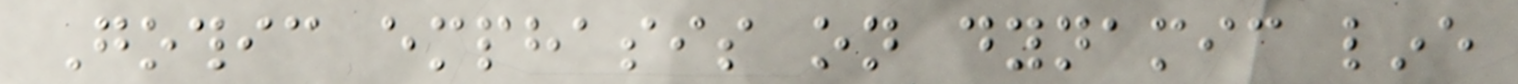Gothic emphasis on dynamic line
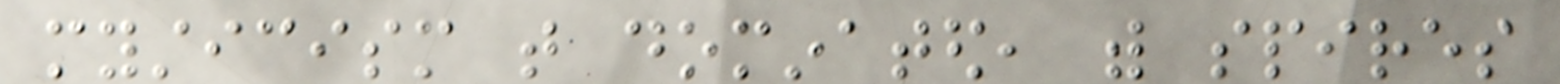mysticism that dominated, with spires
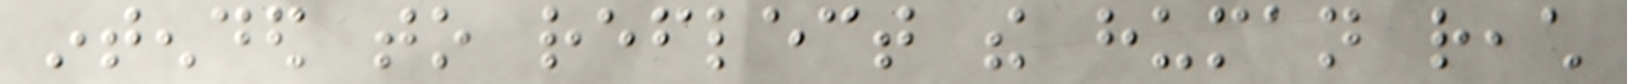intended to reflect the human reach
